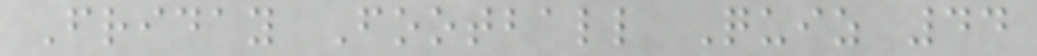Friday Football Quiz 44
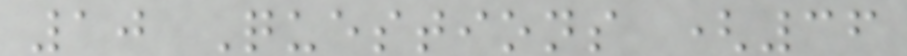10 Questions (36
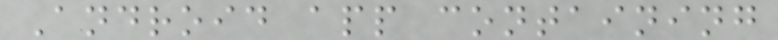Android app containing
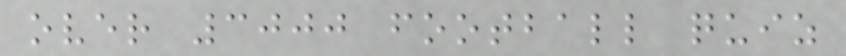over 3000 football quiz
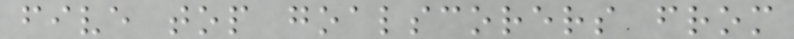five top goalscorers from
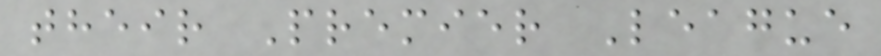their Premier League
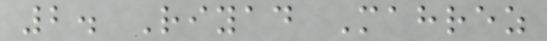2. Riyad Mahrez
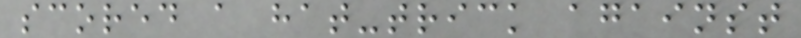scored a hat-trick against
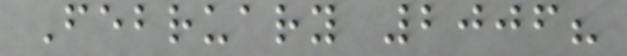February 2006?
